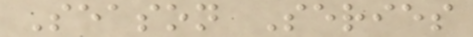Season Series
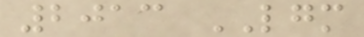2013 LGM
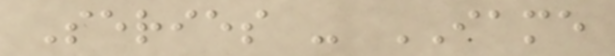Series - IAME
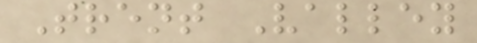Trent Valley
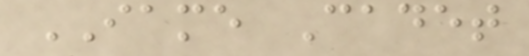IAME Cadet
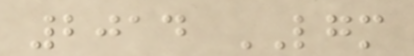2014 LGM
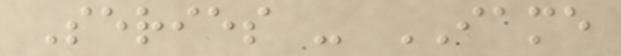Series - IAME
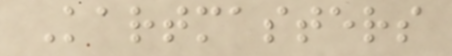Kartmasters
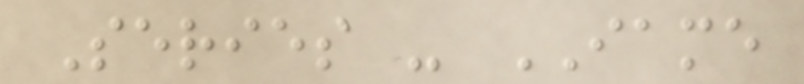Series - IAME
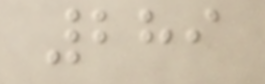289
